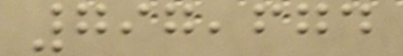797,674
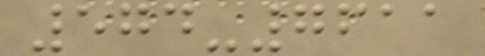574-7611
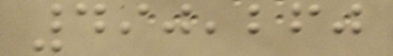490,260
